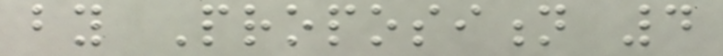by Proposition 4
